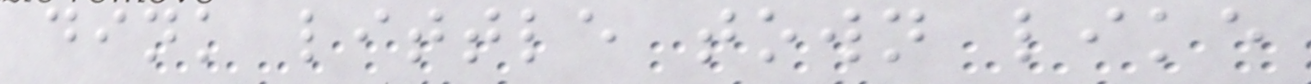dink little town like
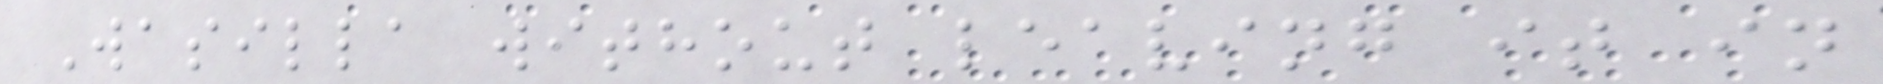Wasilla without leaving it in
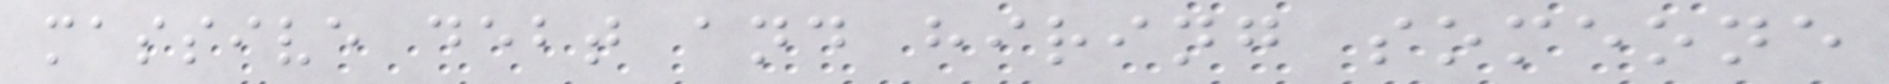massive debt and hiring someone
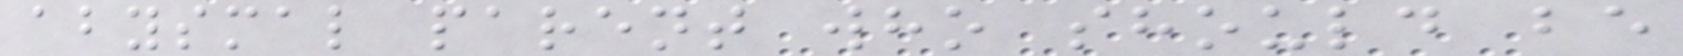abysmal parent who should be
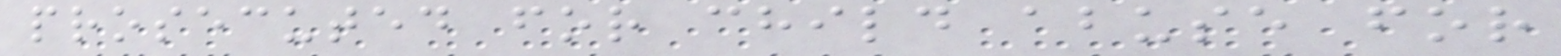prosecuted for child abuse for
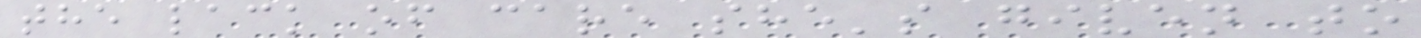the lack of care she's given to
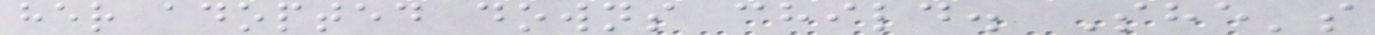her adopted downs child. She's
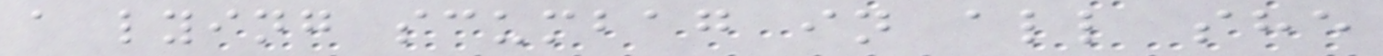a lying scumbag in all she
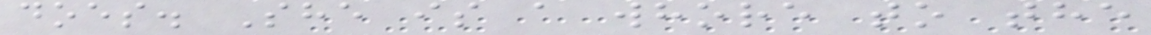does. She is a whore to the
